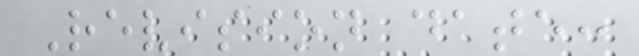Revision date:
